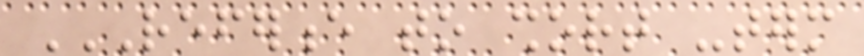REFERENCE TO SHORT -TERM
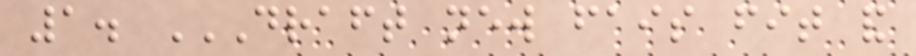1. DRAFT NEW FAIS FIT AND
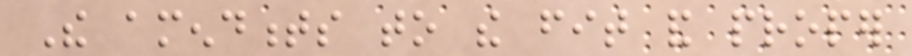The amendments to the fit and proper
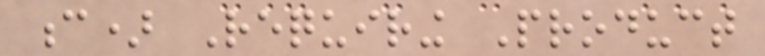c) Requiring Product
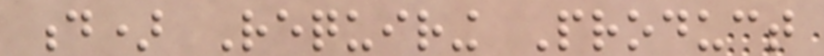d) Requiring Product
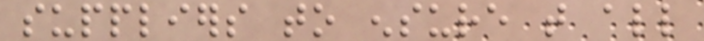suppliers to ensure that all
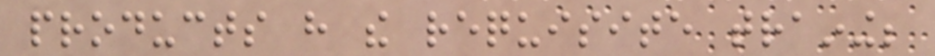products have the requisite training;
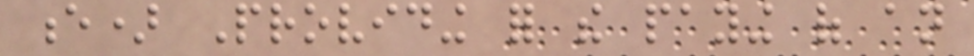e) Providing for the paying of an
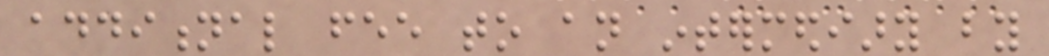additional fee to an intermediary by
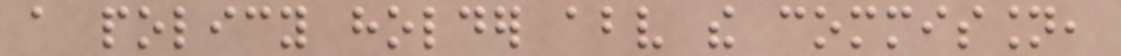a policy holder above the commission,
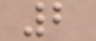2
